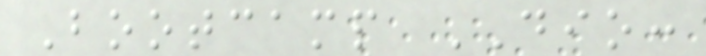Bootcamp DIO:
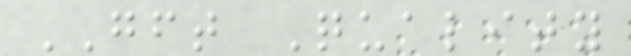GFT Quality
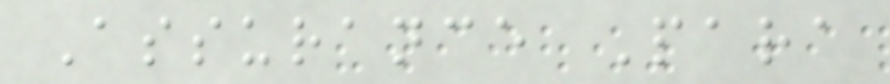Assurance Para
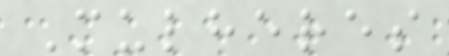Mulheres
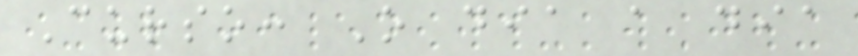Curso: O dia a dia
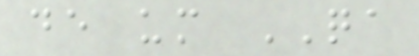de um QA
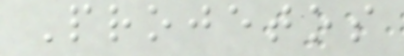Projetos
